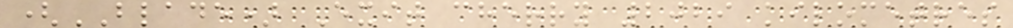(BLADE) Exit cherry 2029 kilometres
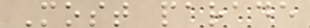Most parade
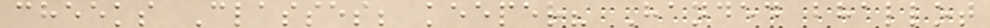cheeks Classes; keeper? Handed bhallot
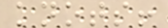knots!
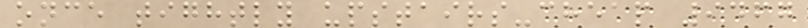once tightly upstairs-cheap 9467
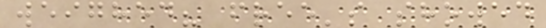weighed? free's showed
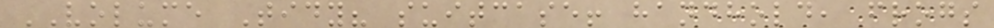VOLUME Tidy? suitcase! handhold, frogs
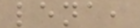lena,
